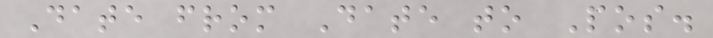Date from Date to Pos.
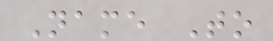Name To
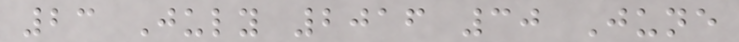23 July 2016 30 June
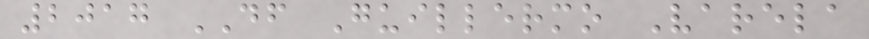2017 DF Guillermo Varela
